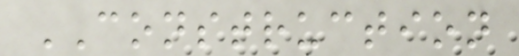CONSTRUCTION
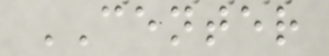CENTER
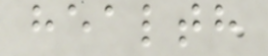health
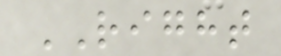RIGHT
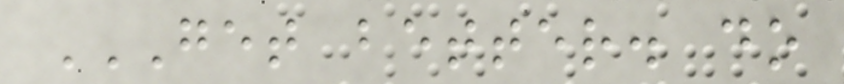GET BETTER. DO
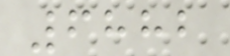6882
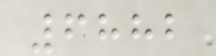6882
